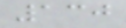130
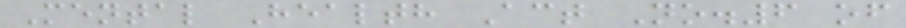Mental Health Act No.6 of
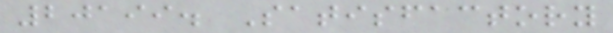20199. Satisfactory
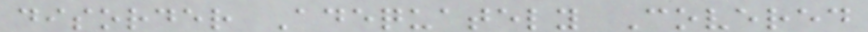disorder Adequately Covered
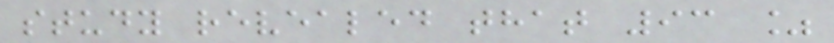study revealed that 93 %
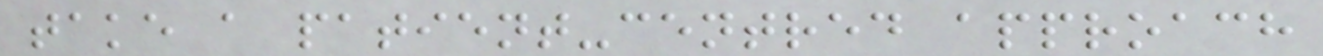take a patient-centred approach
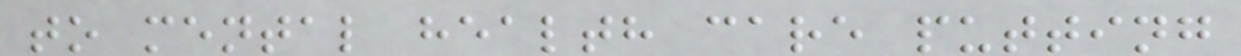to mental health care putting
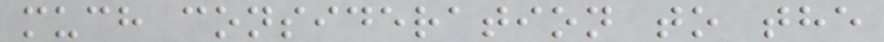much consideration to the
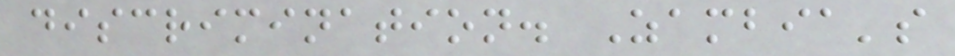discrimination. Zambia's
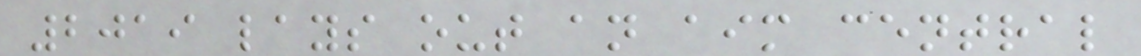2019 lays out an aim central
